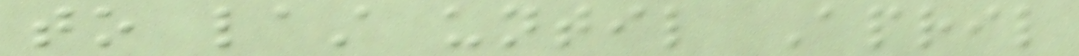to last until April
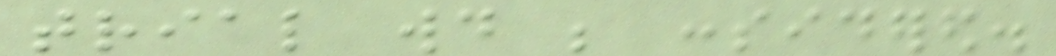trial would be considered.
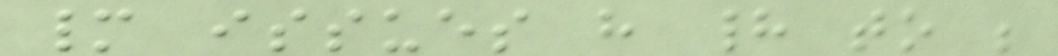many issues have had to be
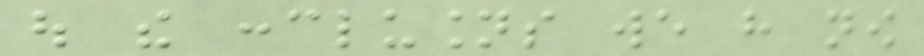out the conclusions we have now
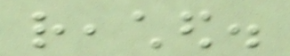reached.
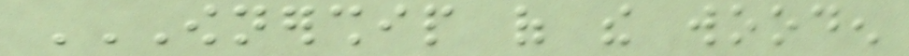OWNERSHIP OF THE WOODEN
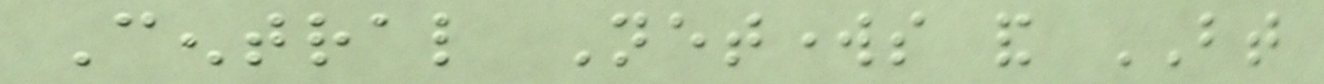Central Networks and BT
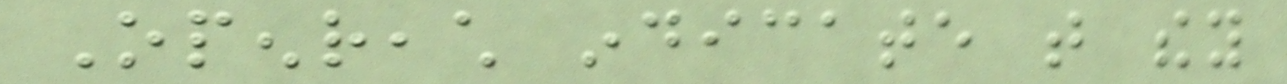Openreach indicate that they
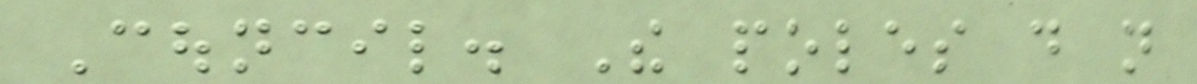Council. The poles do not
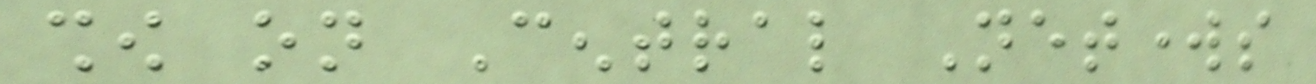show on Central Networks
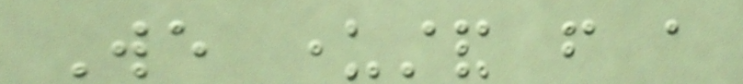We understand from a
